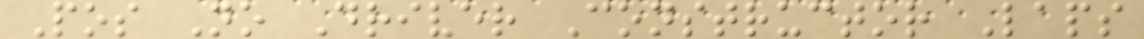Pos No Driver Constructor Laps
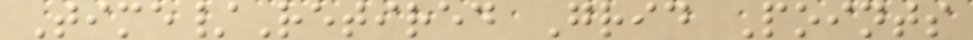Time/Retired Grid Points
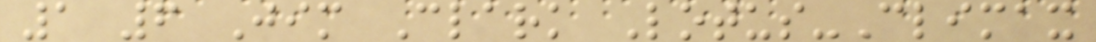1 6 Jim Clark Lotus-Climax
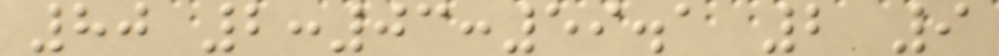80 2:03:59.1 2 9
